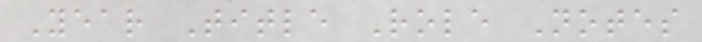Year Title Role Notes
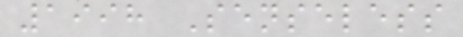1998 Senseless
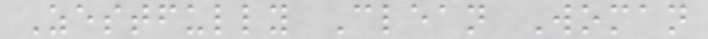Zestfully Clean Woman
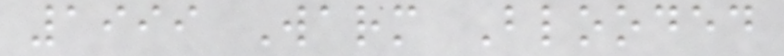1999 Warm Blooded
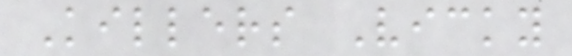Killers Vicky
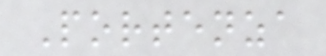Portenza
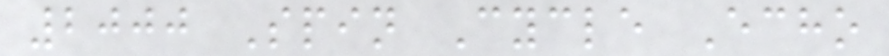2000 Spin Cycle Echo
